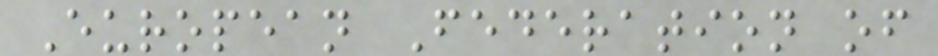European Federation of
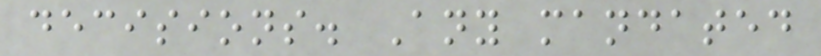decisions. Any mandated
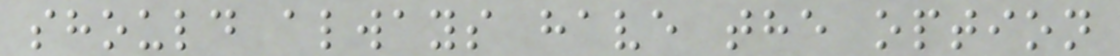should always have the option
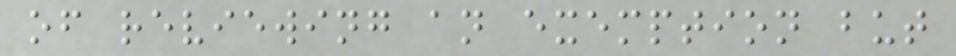of reviewing an exemption but
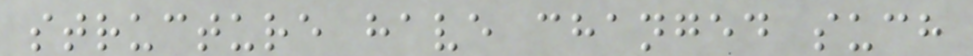structure have changed such
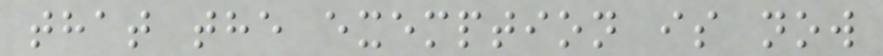that the exemption is now
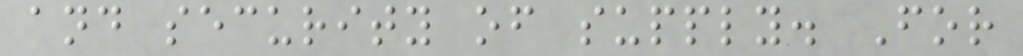and security of supply. For
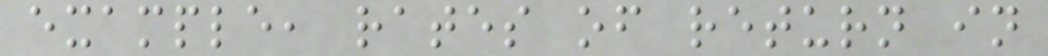example, rates of return in
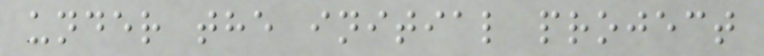under the initial project
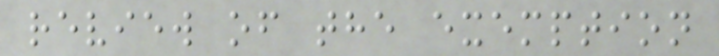review of the exemption
